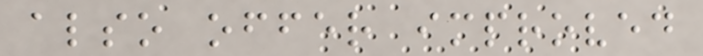also offer improved
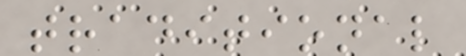traditional
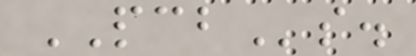PCBs.
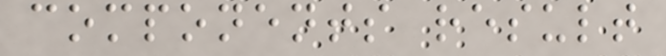components result
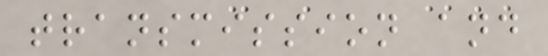transmission and
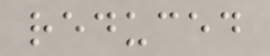reduced
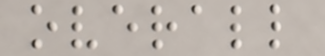overall
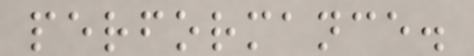performance.
